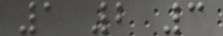1 2 3
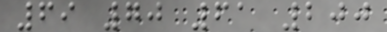69 70 61 200
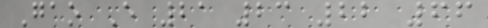Gao E 21 23 22 66
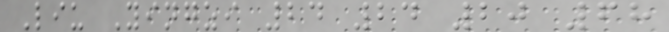Liu Yingzi 24 24 20 68
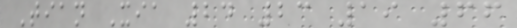Tian Xia 24 23 19 66
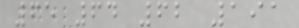65 64 62 191
